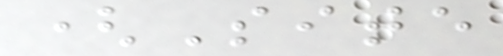(Site
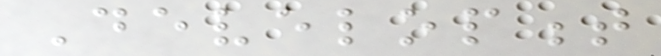Development
